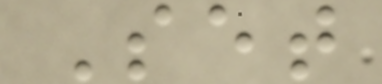Set
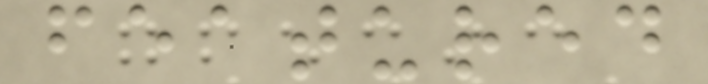featured
